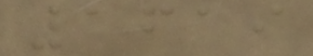1619
